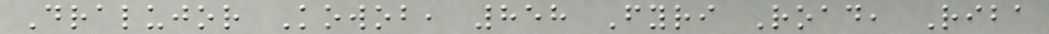Dralujor Kowob, 858 Fyri Road, Riba
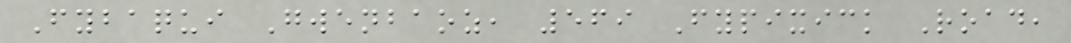Fybaqui Gwenbaoz, 569 Fypixick Road,
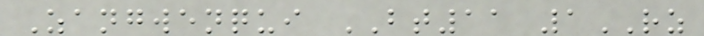Zangwenqui BT11 1RZ
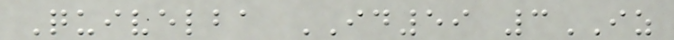Quivelba ID59 3IZ
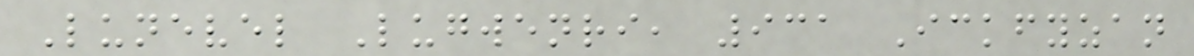Lunevel Lugwenri, 931 Ickfyzan
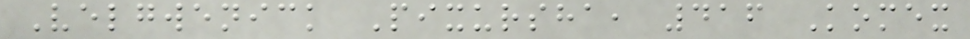Velgwenick Pixursha, 416 Komex
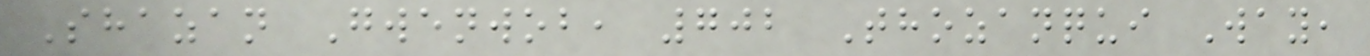Shazan Gwenwob, 702 Thozanqui Way,
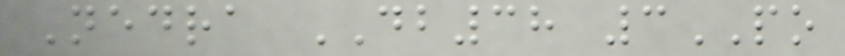Nedra DB38 3PO
